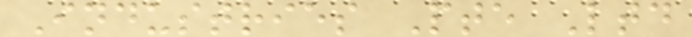Industries Pte Ltd
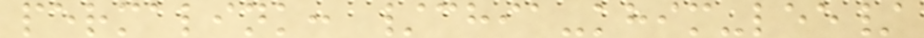permalink: /chia-khim-lee/
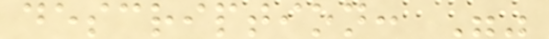description: ""
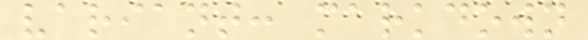variant: markdown
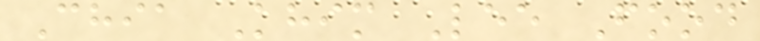Chia Khim Lee Food
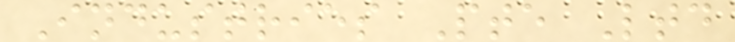Industries Pte Ltd
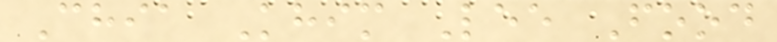Chia Khim Lee Food
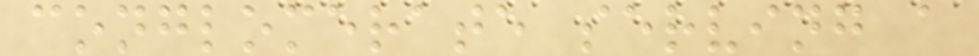conglomerate serving a
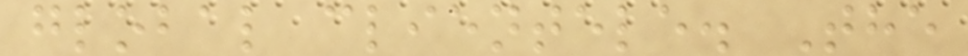global clientele. The
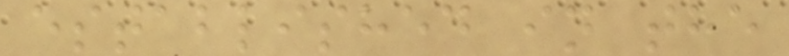established in the
